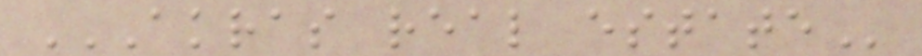AKRAS REAL ESTATE
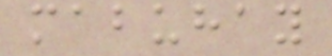mabuhay
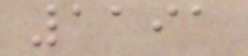1191
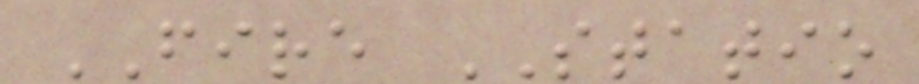FIRE STATIO
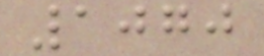1070
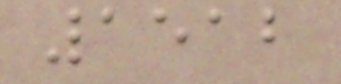1512
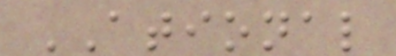ATIONAL
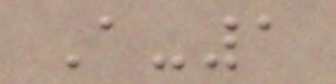A-1
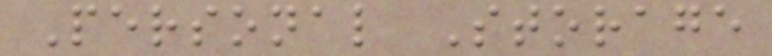Personal Storage
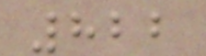822
